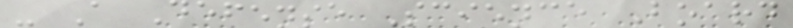- A Defense Science Board
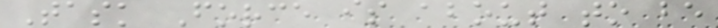Task Force is about to be
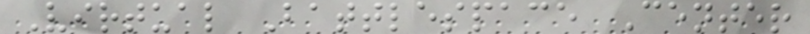Virtual Battlespace Center
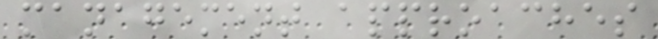management approaches
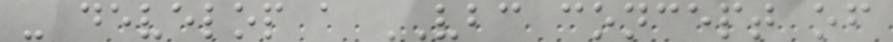- develop a VBC concept of
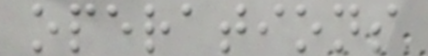operations
